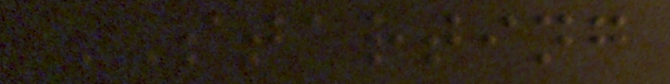STARTING
